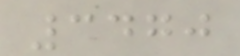3470
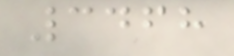3468
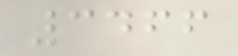3466
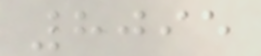8095
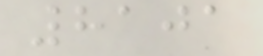8101
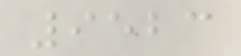9523
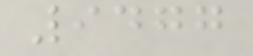9477
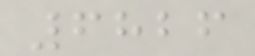6826
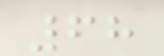68
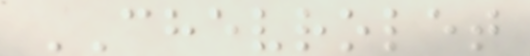CHEVROLET
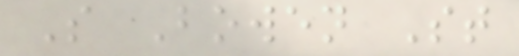S Bowen St
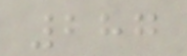287
